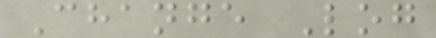Change Log
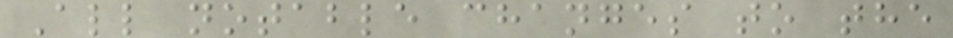All notable changes to the
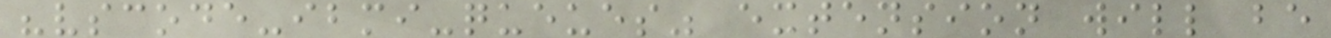"vscode-ibmi-queues" extension will be
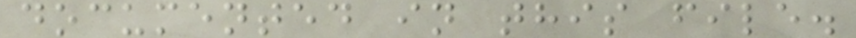documented in this file.
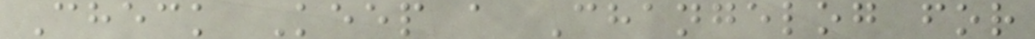Check Keep a Changelog for
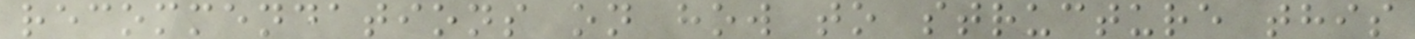recommendations on how to structure this
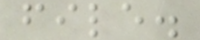file.
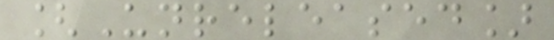[Unreleased]
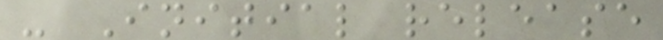- Initial release
